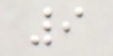9
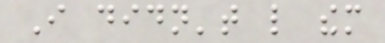I didn't like them
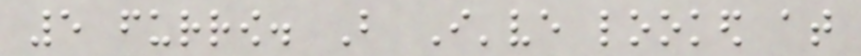5 furrow. But I've looked at
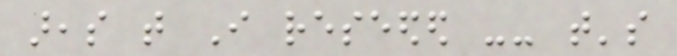areas that I reseeded -- that's
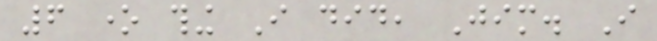6 one thing I did, Jim. I
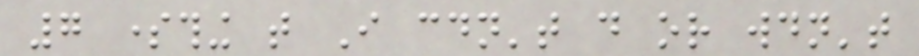7 something that I couldn't do or wouldn't
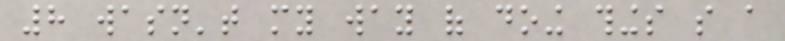8 wasn't my way of doing things so a
